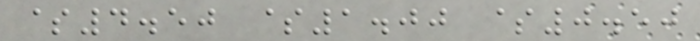$4.50 $1.00 $0.50
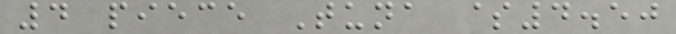4 piece Tuna $4.50
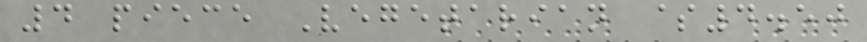4 piece Vegetarian $4.50
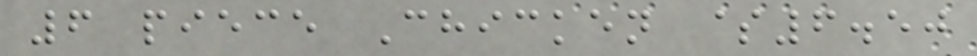6 piece Chicken $6.50
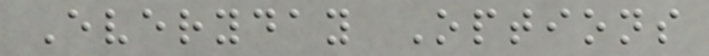Everyday Options
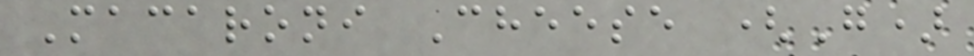Macaroni Cheese (G)
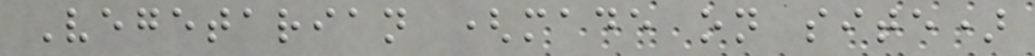Vegetarian (made on site)
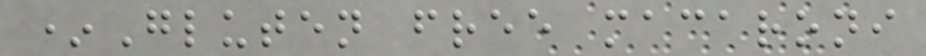*Gluten free macaroni
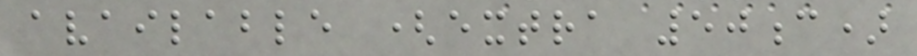available (extra 50c)
